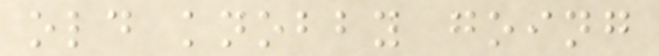old knobby going
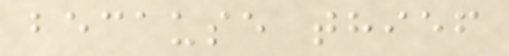because thief
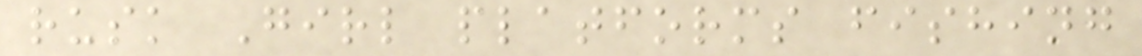rusk Girl platforms fishing
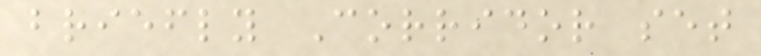briefly Corridor set
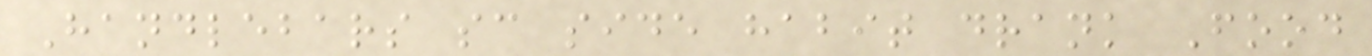Handlebars sc side habit drank Food
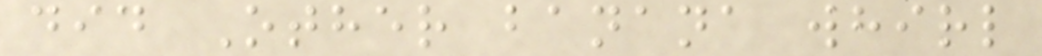did Other banana whirl
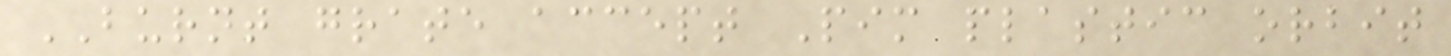BURNT grate accept Pim plastic orbit
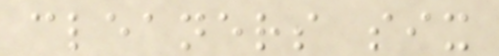cleaners six
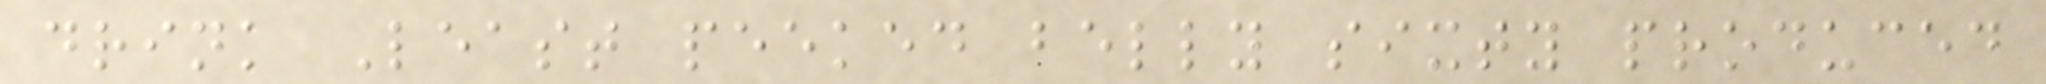drink Least peeked belly sixty produced
